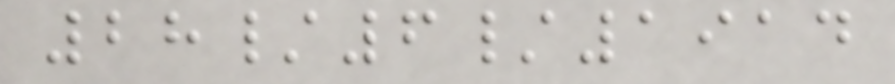28/6/1914
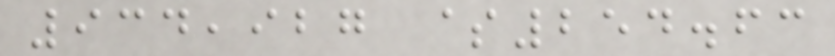934,927 $254.63
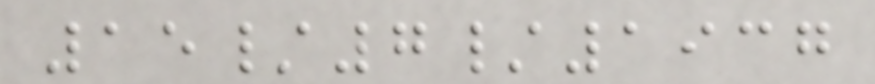15/7/1937
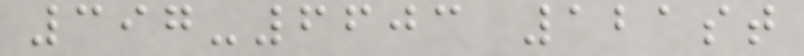397-6603 121st
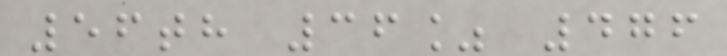56th 36% 476
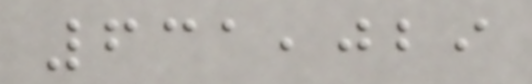631,029
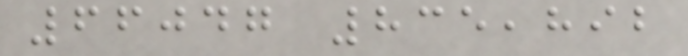66047 835,892
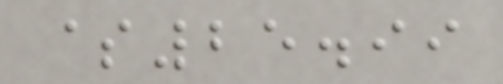$25.99
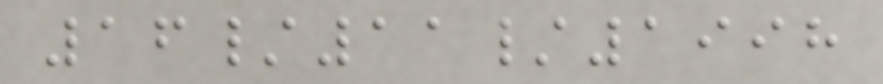16/11/1998
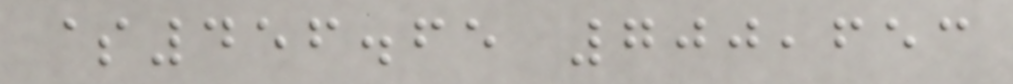$456.65 700,653
